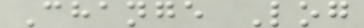Change Log
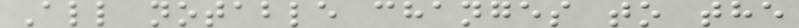All notable changes to the
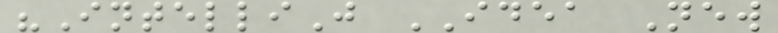"IntelliJ IDEA New
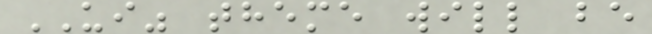UI" theme will be
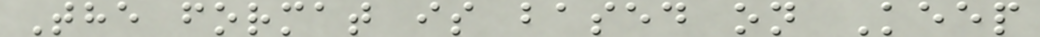The format is based on Keep
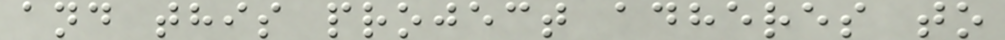and this project adheres to
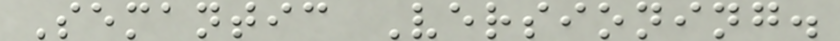Semantic Versioning.
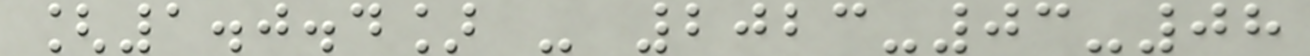[1.0.4] - 2023-03-08
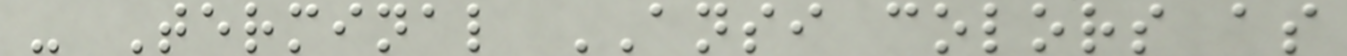- Terminal ANSI colors as
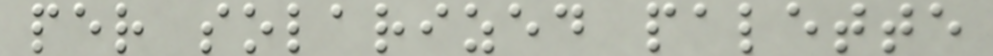per solarized palette
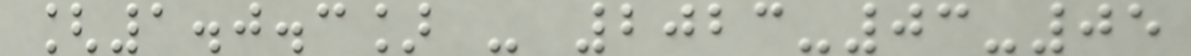[1.0.3] - 2023-03-05
